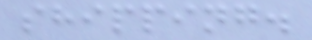shipping.
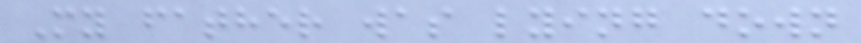My father was lying down
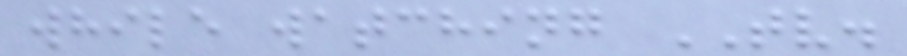while watching TV.
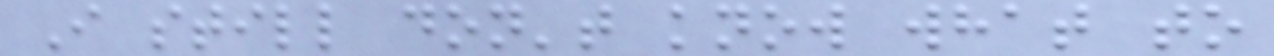I still don't know what to
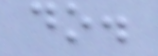do.
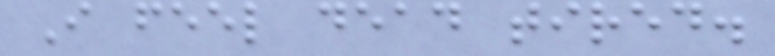I feel dead tired.
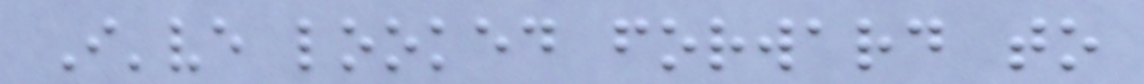I've looked forward to
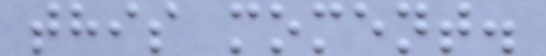this moment.
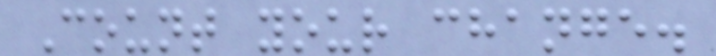Count your change.
